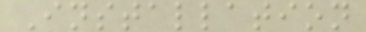Installation
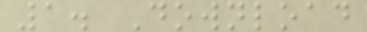1. Download
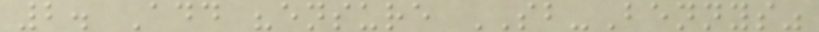2. Add "ensure SB-Bennys"
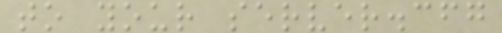to your server.cfg
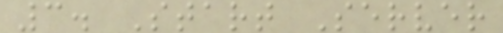3. Start Server
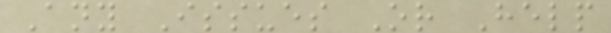Any Issues Or Help
